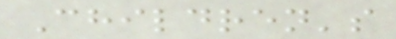Children's
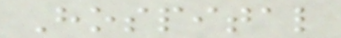Hospital
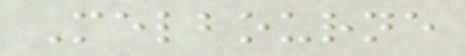Melbourne
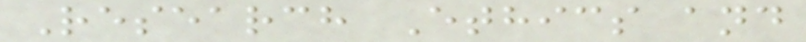Research Ethics and
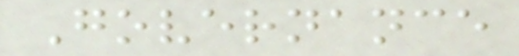Governance
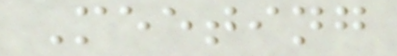Meeting
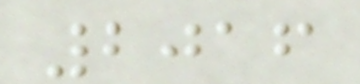2016
